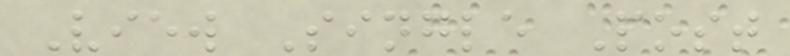View Single Post
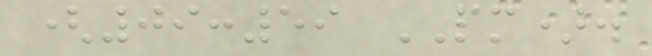(09:59 PM).
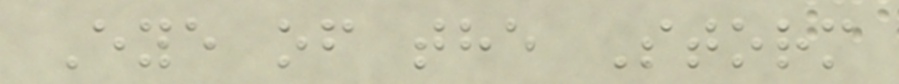Eye of the Storm
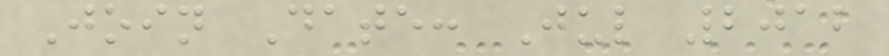Join Date: Jul 2012
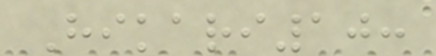Hikari10:
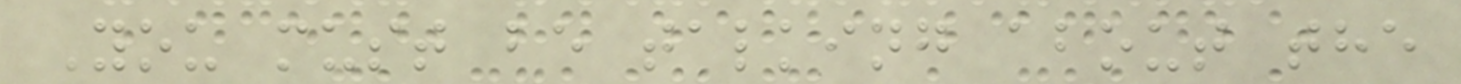You must be talking about the
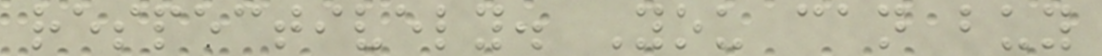respectively. You can buy
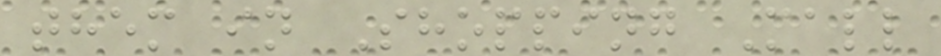them in Shopping Mall
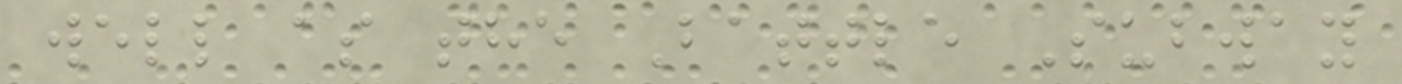well as the Battle Subway
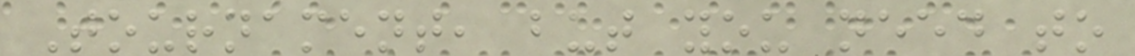Tournament, but you need to
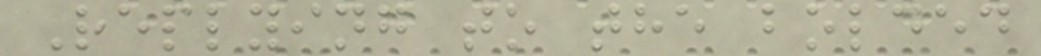Replying to the bolded
